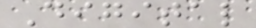Digital
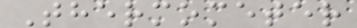Thermometer
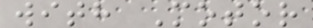with Motor
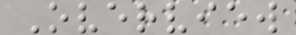Overview
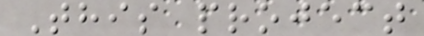This project
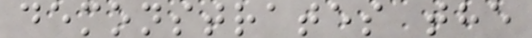demonstrates the
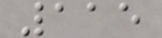115
